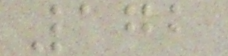172
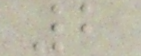2
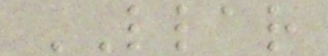LLAR
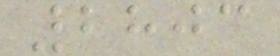2803
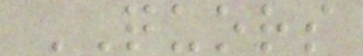QUORS
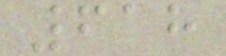618
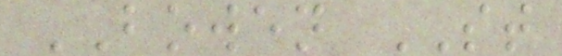BOWEN ST
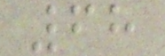68
